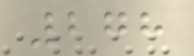278
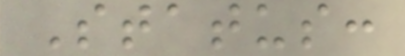Status:
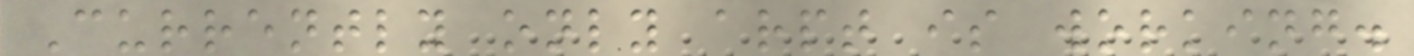Currently only arpt is working.
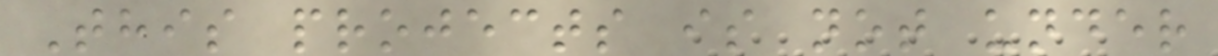This projects is not under
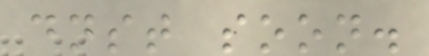dnst soon.
